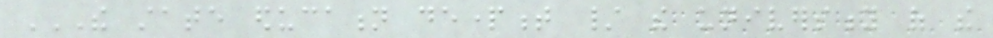THE STATE EDUCATION DEPARTMENT / THE UNIVERSITY OF THE
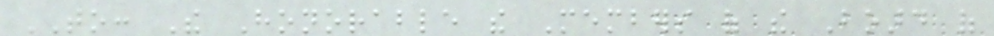TO: The Honorable the Members of the Board of
